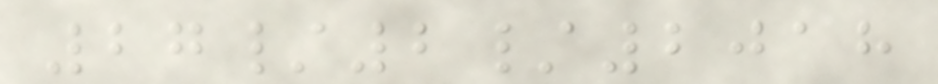27/2/2018
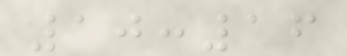10:16
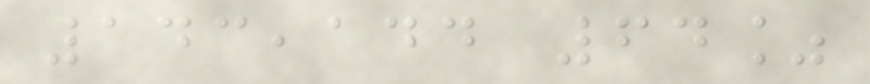143,144 64%
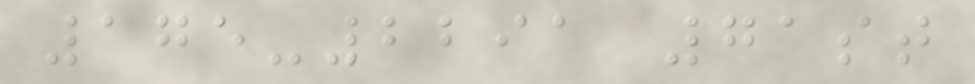175-2291 71st
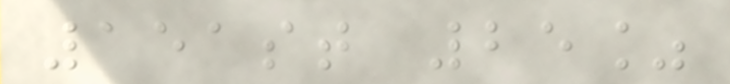151st 25%
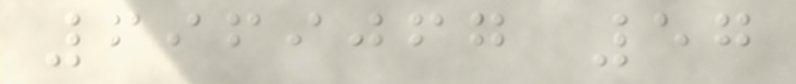6969067 57
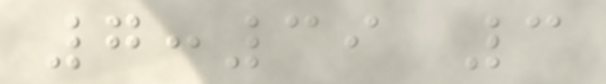7:39 3
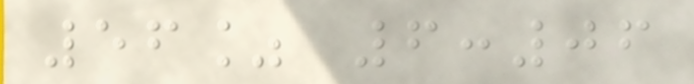56% 6:06
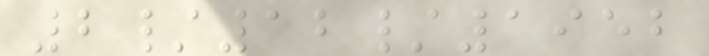2/12/1952
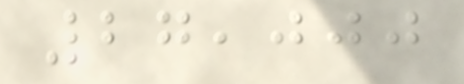27,000
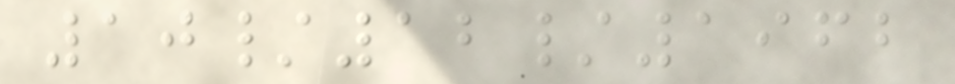10/12/1962
